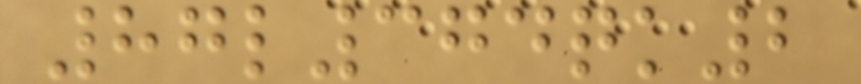87l374qk2
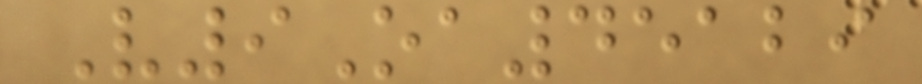V9Oa45129
